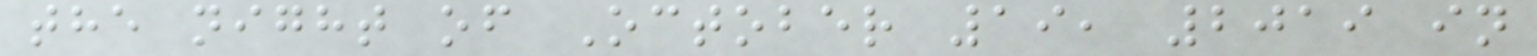the night of October 19, 2019 in
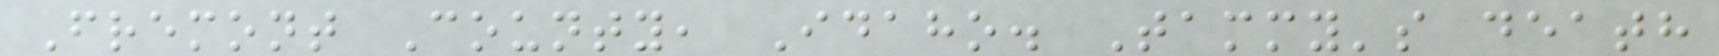Fremont County, Idaho. Tammy's death
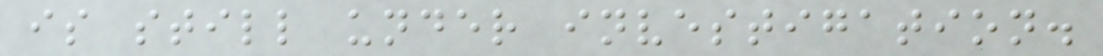is still under investigation.
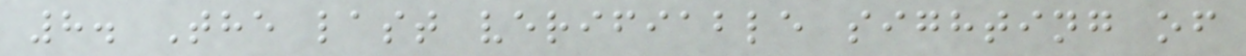8. The last verifiable sighting of
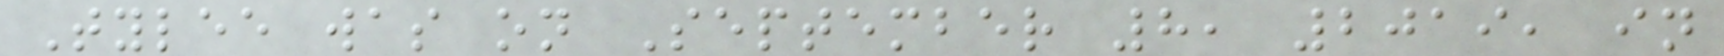Tylee was on September 8, 2019, in
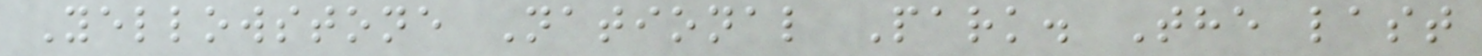Yellowstone National Park. The last
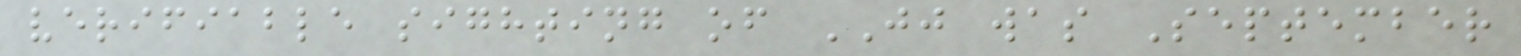verifiable sighting of JJ was September
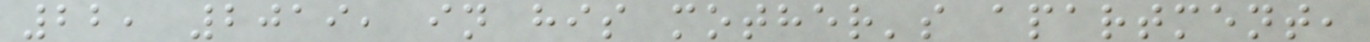22, 2019, in his mother's apartment,
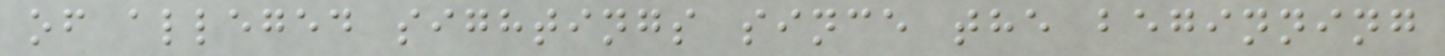of alleged sightings since the beginning
